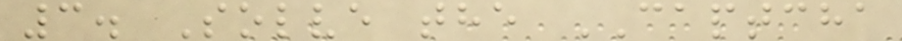3. Solve the CAPTCHA
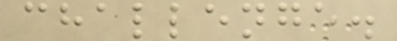challenge.
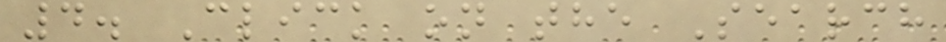4. Click on the Search
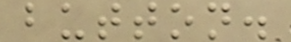button.
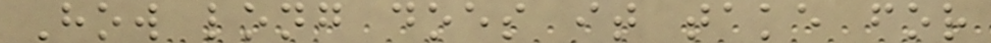How long does it take for
